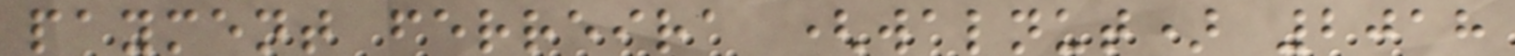payment ferreira (walnut) 2018
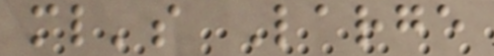ml's Large
